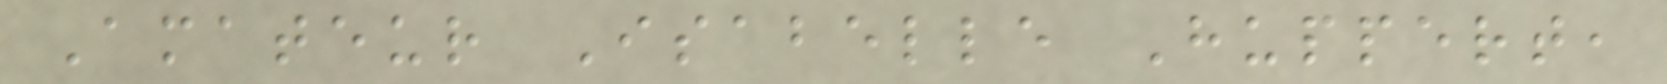Amateur Isabelle Huppert,
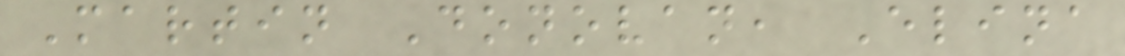Martin Donovan, Elina
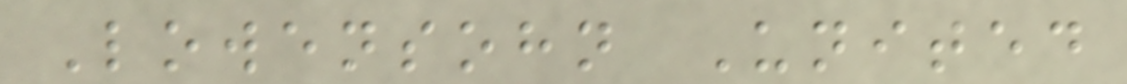Lowensohn United
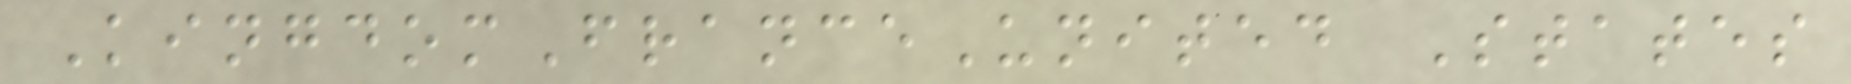KingdomFranceUnited States
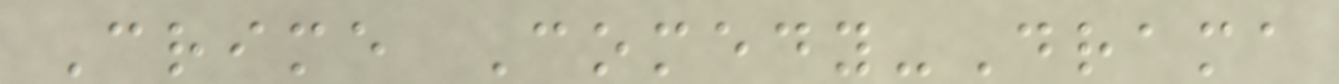Crime Comedy-Drama
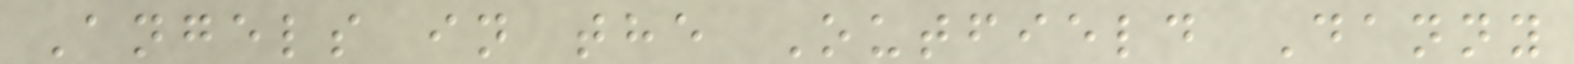Angels in the Outfield Danny
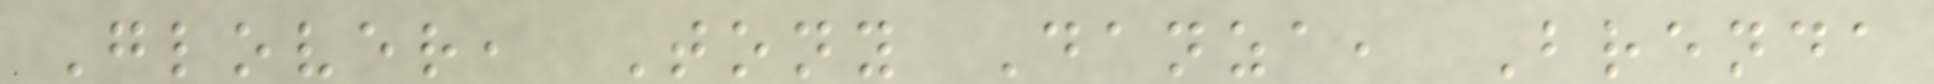Glover, Tony Danza, Brenda
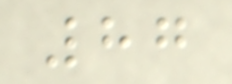87
